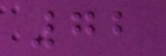72
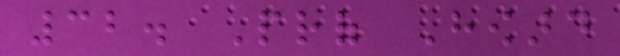32. Prof Howard
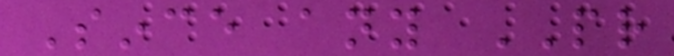Since any PR
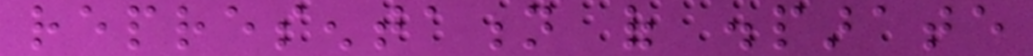representation of disparate
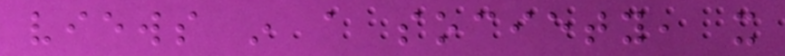views in a society, it
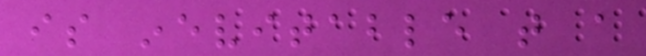is inevitable that a
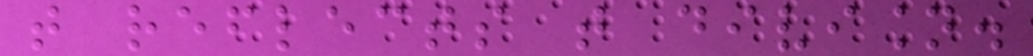that reflects that division.
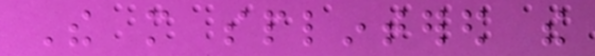The more splintered the
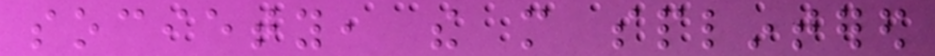society, the more splintered
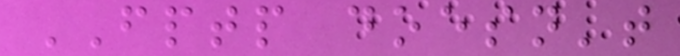FPTP doesn't
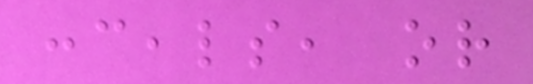conceals, or
